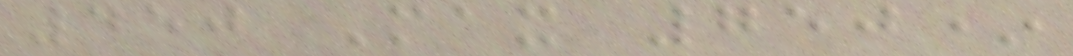450 Max 750*
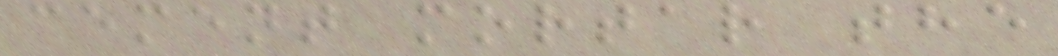cement mortar the
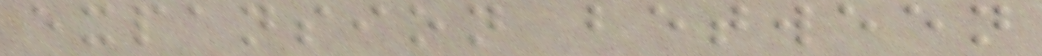expansion between
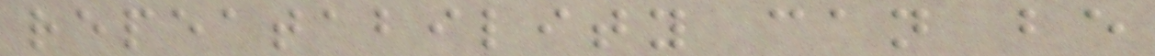repeatability can be
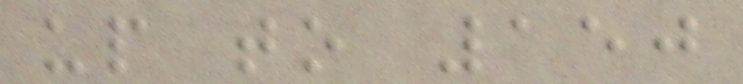up to 150
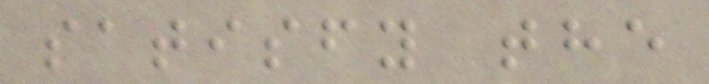satisfy the
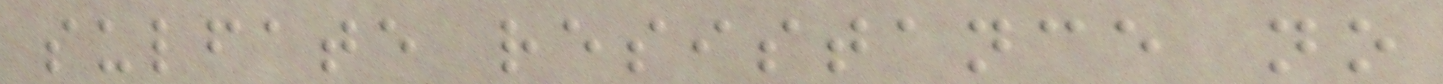sulfate resistance no
